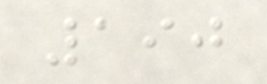190
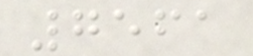7561
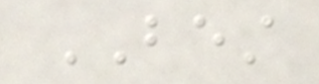BEST
